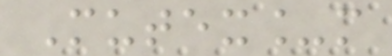Mutex_m
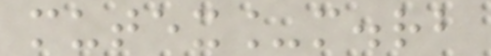mutex_m.rb
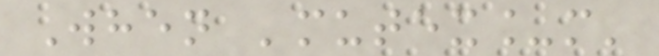When 'mutex_m'
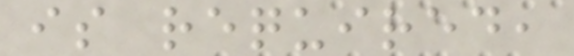is required,
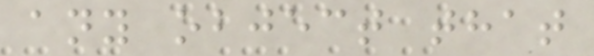any object that
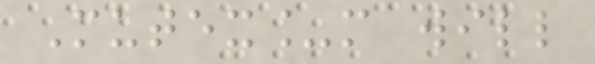Mutex_m will
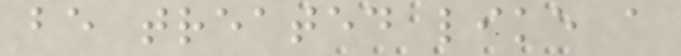be treated like a
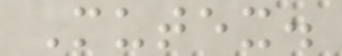Mutex.
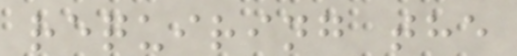requiring the
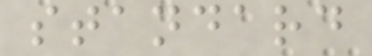standard
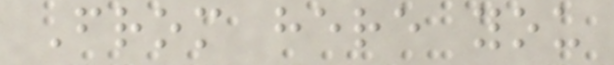From here you
